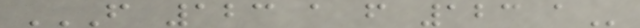F 123 A F 123 A
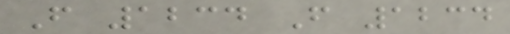F 1234 F 1234
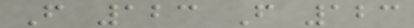F 123 F 123
